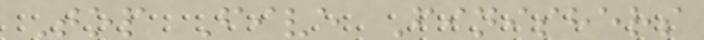Top Five Finishers
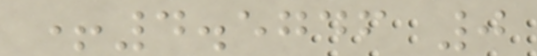+4.5746 0
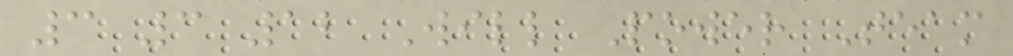3 3 12 Will Power Team
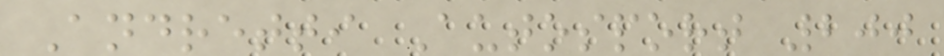Andretti Autosport 200
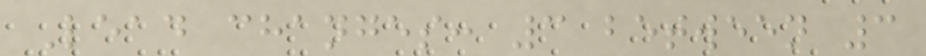Lead changes: 3 between 3
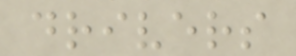drivers
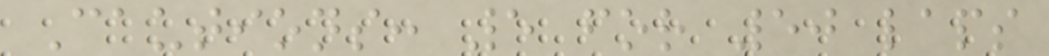Cautions: 5 for 50 laps
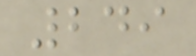249
